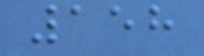158
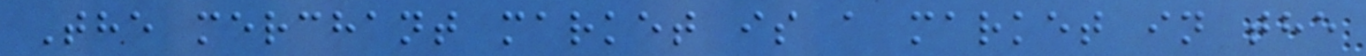The merchant market is a market in the
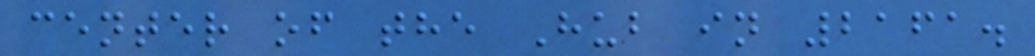center of the Hub in 2161.
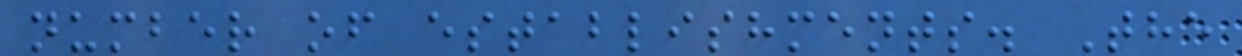number of establishments. The
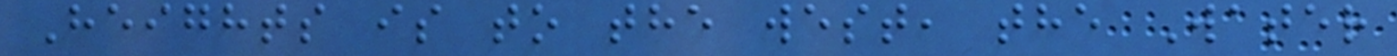Heights is to the west, the Water
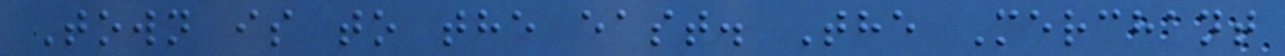Town is to the east. The Merchant
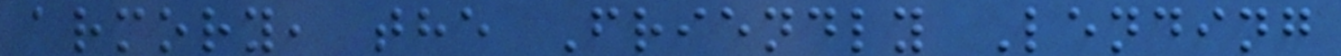armory, the Friendly Lending
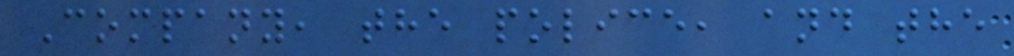Company, the police, and the
